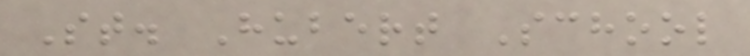St. Hubert School
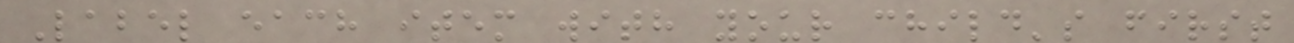Label each item with your child's first
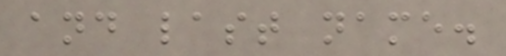and last name.
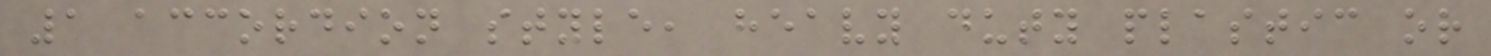1 accordion style, heavy duty plastic or
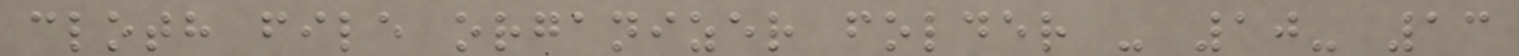cloth file organizer folder - 10- 13
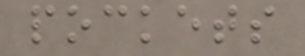pockets
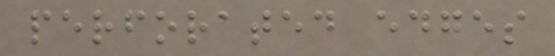perforated edges
